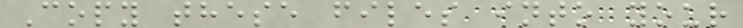Copy these files into your
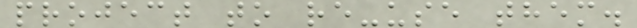project to re-use them.
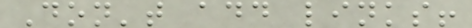Don't add links!
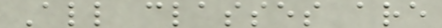All classes are
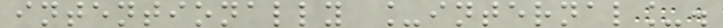intentionally _internal_.
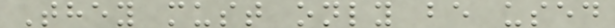They must only be used
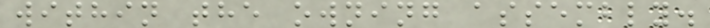within the owning assembly.
